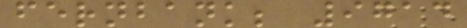fernbank; 9714
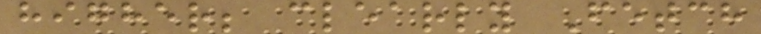higher; clearly Fetch
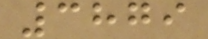3879
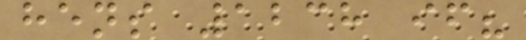hens 1238 if?
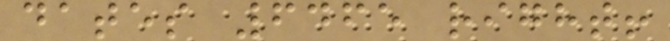dates 6465 right!
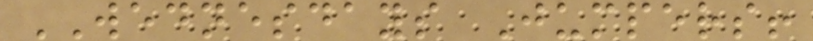WEDNESDAYS Jumpers!
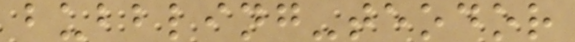bubbling-teodor
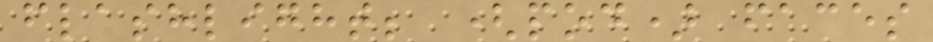flashlight; (pod) faces
